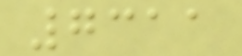7311
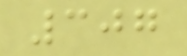307
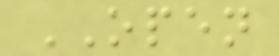OPEN
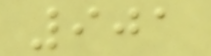901
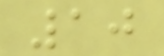10
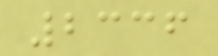2336
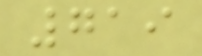719
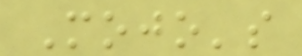Mojo's
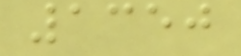1350
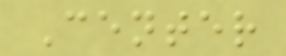Center
